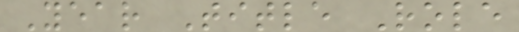Year Title Role
